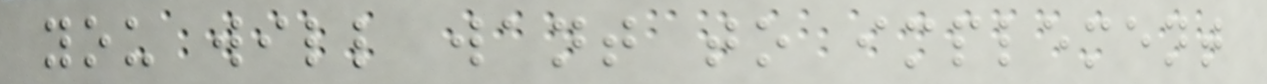you will want to implement
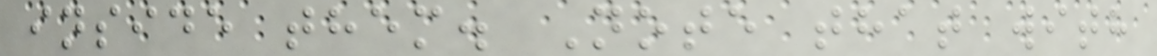inside them. Note that with
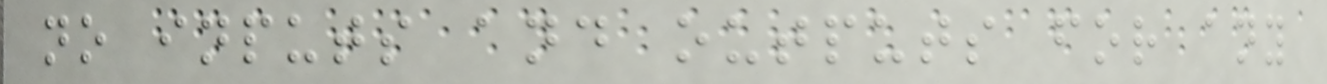no inputs and outputs for any
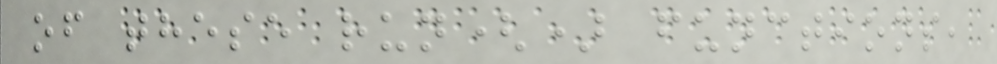of these run() functions,
